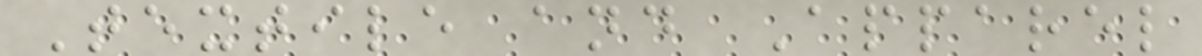Textile and Apparel
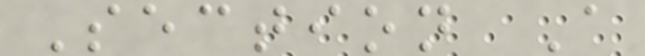Section A
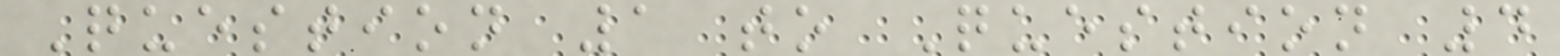Question 1 to Question 4
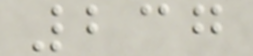237
